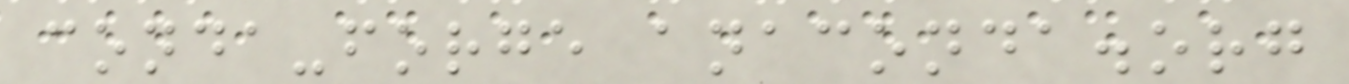conda-forge anaconda.org
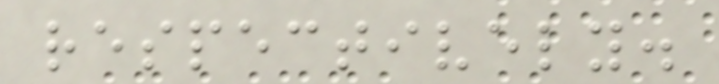respectively.
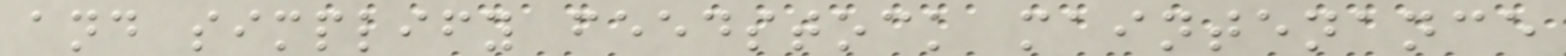and simplify feedstock maintenance
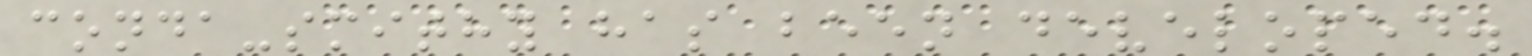conda-smithy has been developed.
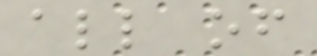all of
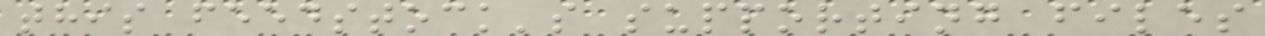this feedstock's supporting files
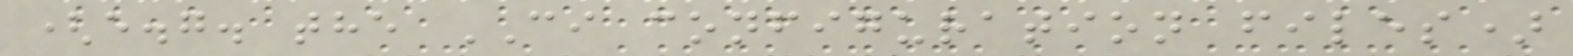(e.g. the CI configuration files)
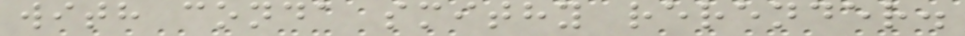with conda smithy rerender.
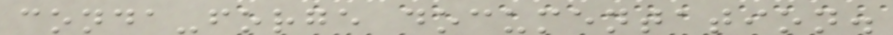conda-forge documentation.
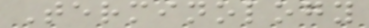Terminology
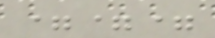===
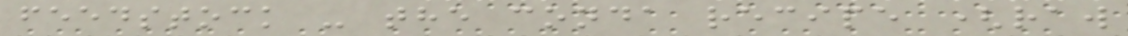feedstock - the conda recipe (raw
